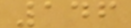146
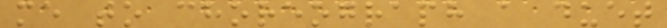me to choreograph a duet
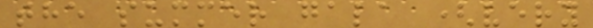the summer gala (very
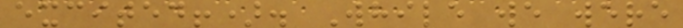excited!). While we were
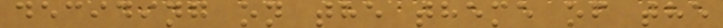deciding on the theme of the
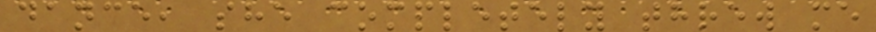dance, she completely threw me
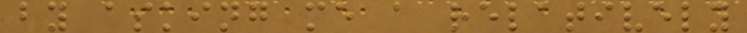by asking me a relatively
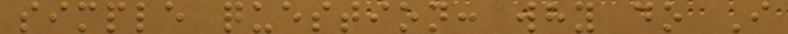simple question: why do I
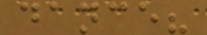dance?
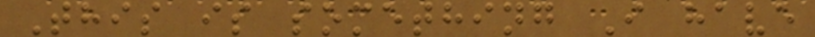This is something I have
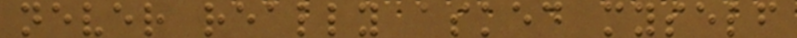never really asked myself
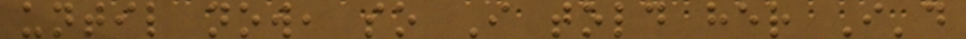until now, so I told her I'd
